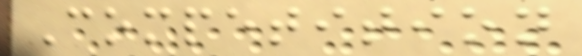Competition
